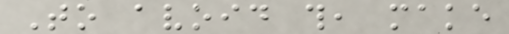To avoid this, make
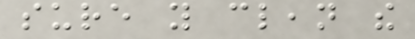sure you clean the
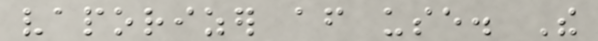vaporizer after use. The
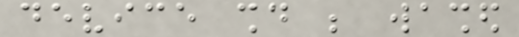device should be washed
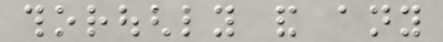thoroughly and any
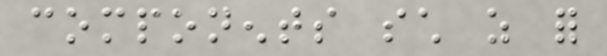components such as for
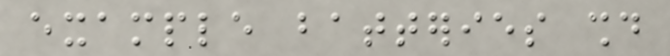example batteries should
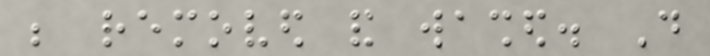be removed and washed. Do
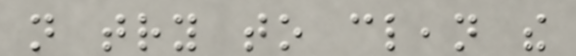not try to clean the
